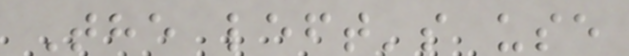The left's use
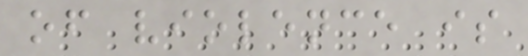of violence is
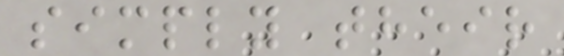simply their
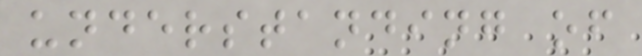understanding of
